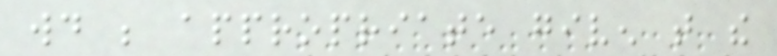would be appropriate given that the
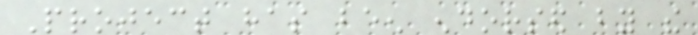Project has been endorsed by the
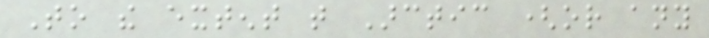To the extent that Arctic (or any
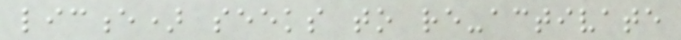licence) seeks to re-activate
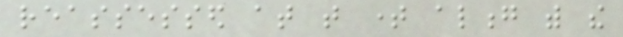reassessed at that time along with the
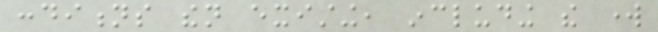conditions then existing, including the work
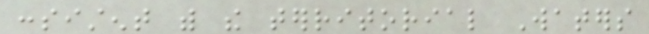consistent with the territorial Waters
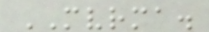MVRMA.
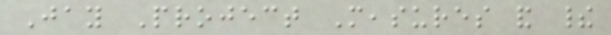Jay Project Measures and their
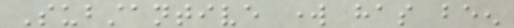Substantive work has been
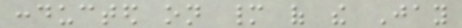conducted on many of the Jay
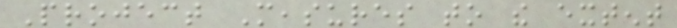Project Measures to the extent
